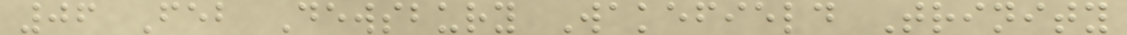06 Feb Dewsbury Wakefield Trinity
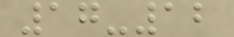17-12
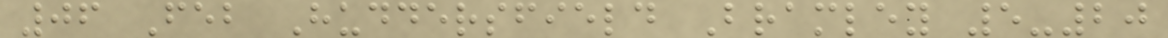06 Feb Huddersfield Bramley 5-20
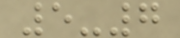5-7
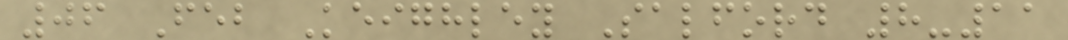06 Feb Keighley Salford 8-11
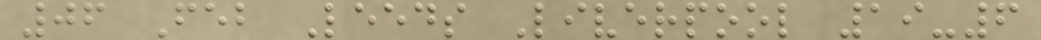06 Feb Leeds Liverpool 19-6
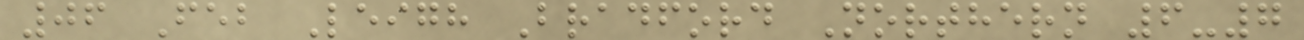06 Feb Leigh Bradford Northern 6-7
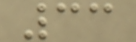33
